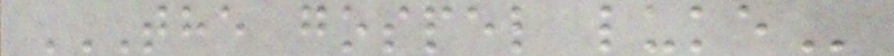THE GOSPEL LUKE
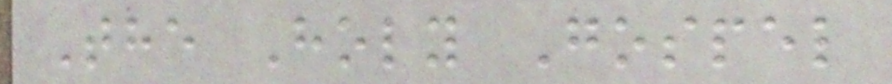The Holy Gospel
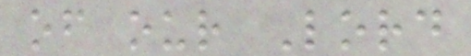of our Lord
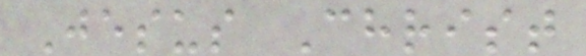Jesus Christ
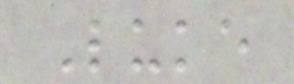Luke
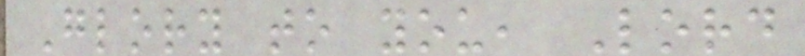Glory to you, Lord
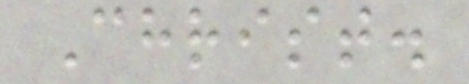Christ.
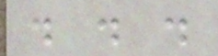. . .
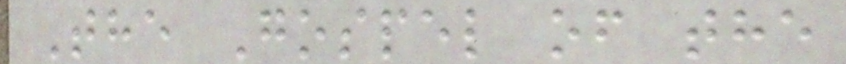The Gospel of the
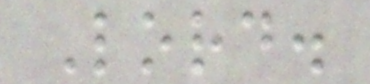Lord.
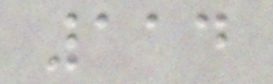114
